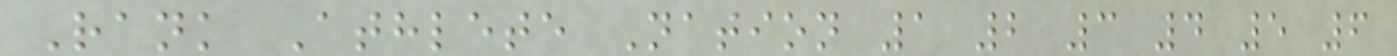Rank Athlete Nation 1 2 3 4 5 6
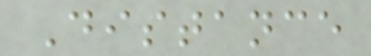Distance
